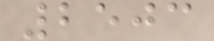2503
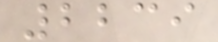2239
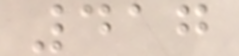417
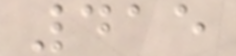415
